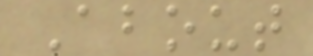About
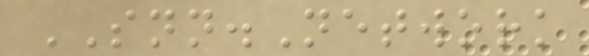SNN.Network
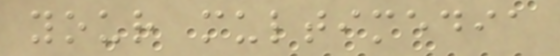your multimedia
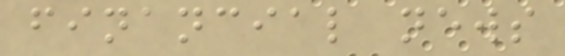financial news
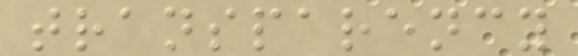transparency
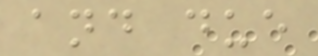and due
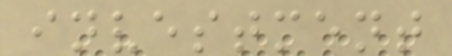investment
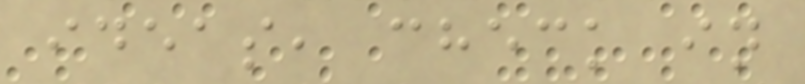ideas, check in
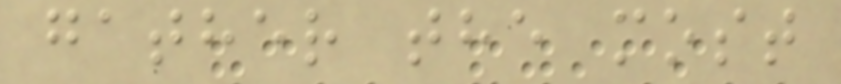gather the most
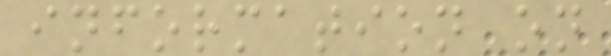information on
